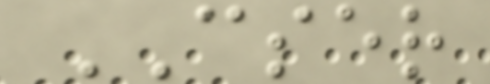CSER
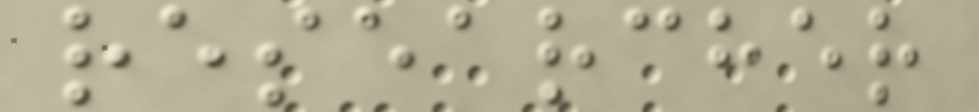researcher
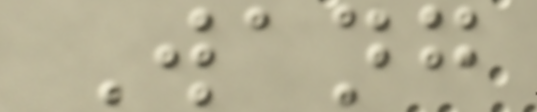Wang
